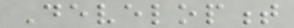Development
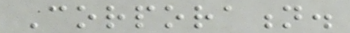Corporation.
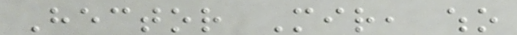Hector Mir, who
